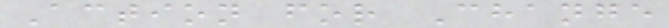Action for Change
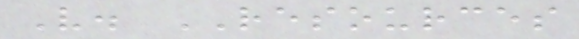V. RESOURCES
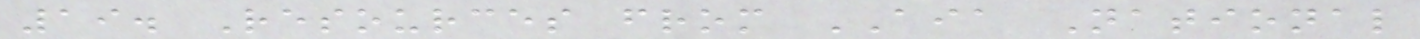19. Resources from AIA National
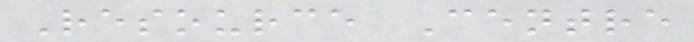Resource Centre
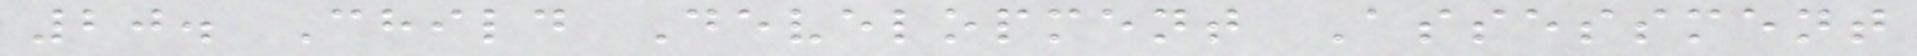20. Child Development Assessment
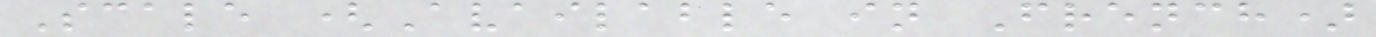Scale (Available in French)
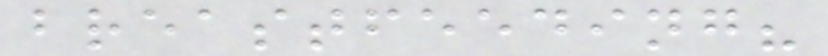breastfeeding?
